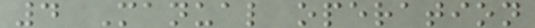4 Manual operation
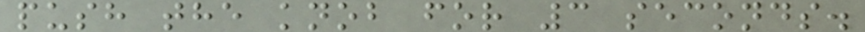push the knob for 3 seconds.
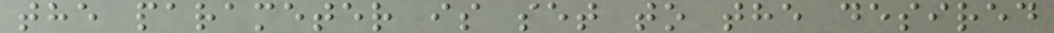the parameter is set to the desired
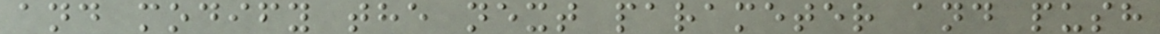and modify the next parameter and push
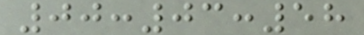00:03:58
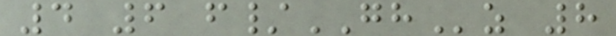4 6 f/GHz 8
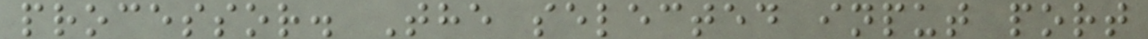processor. The selected input port
